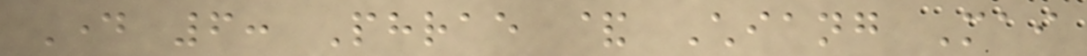Day 6: Phrae & Chiang Mai
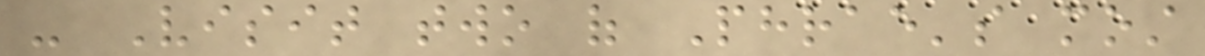- Visit two of Phrae's most
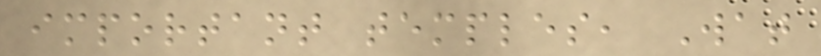important temples, Wat
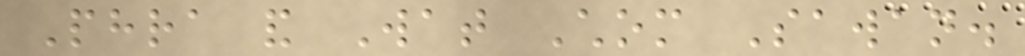Phra and Wat Chom Sawan.
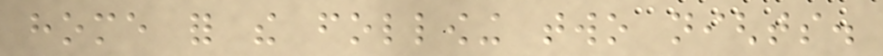home for the following two nights.
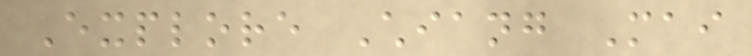Explore Chiang Mai
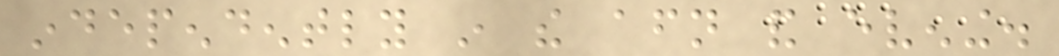independently in the afternoon and evening.
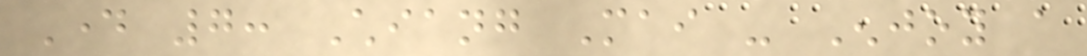Day 7: Chiang Mai - Enjoy a
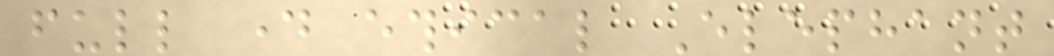full day ethical Elephant
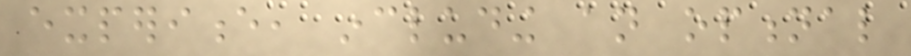experience, including an optional
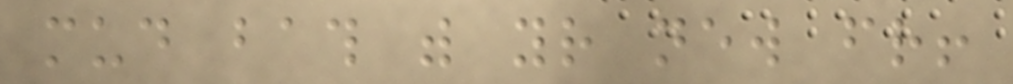mud bath with your new friend!
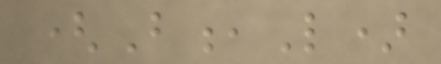(B,L)
